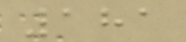181
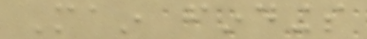Main findings
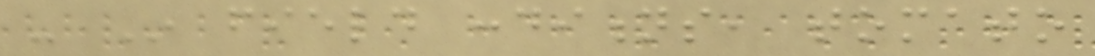- In field conditions, tomato
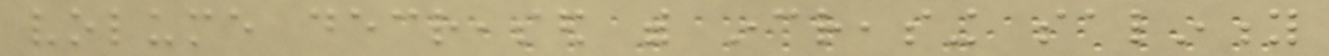volume decreased with increasing salinity
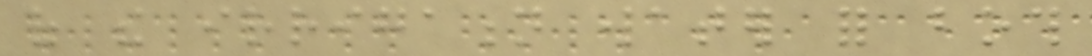of the irrigation water for both
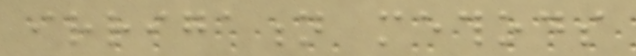irrigation methods
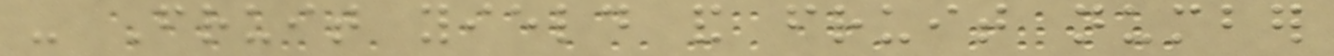- Fruit yield and fruit number
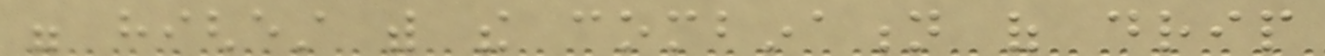were highest with the combination of drip
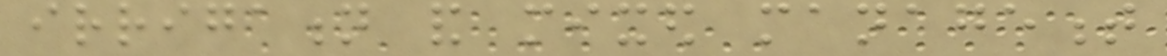irrigation and mixed management
